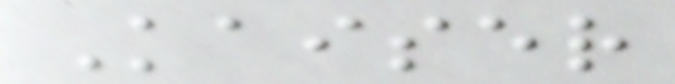Kaiser
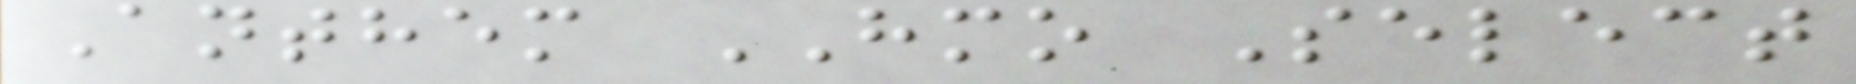Anthem HMO Select
